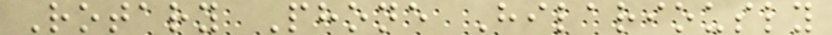Rotary Phone Hilariously
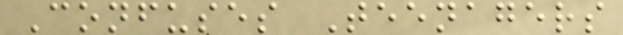Confuses Teenagers
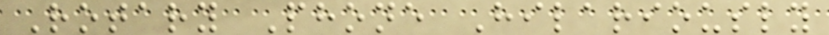Rotary Phone Hilariously
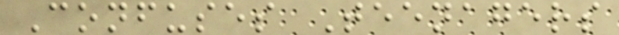Confuses Teenagers
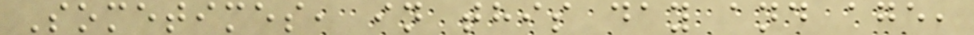Sometimes, in this day and age,
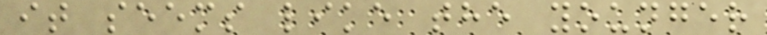it seems like the younger
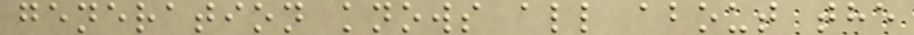generation knows all about the
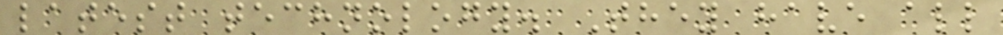latest technology. They have all
